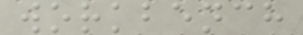workbench
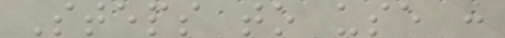Steps to use :
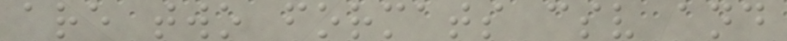are two formats csv and
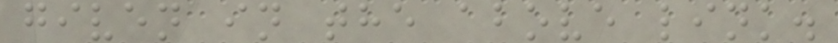given in the above link.
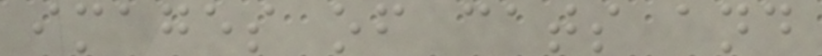images of cats and
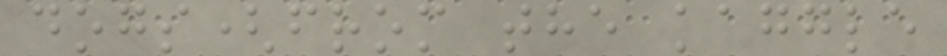dogs(from the kaggle
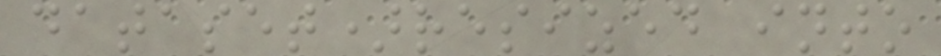dataset)resized into
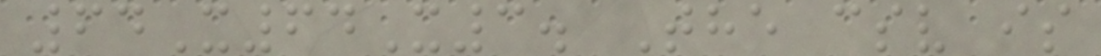64X64X3. The csv is
